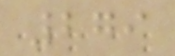279
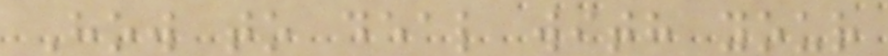How to deal with your
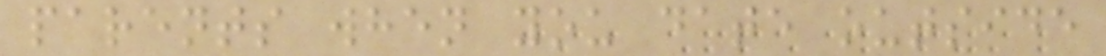parents when you date outside
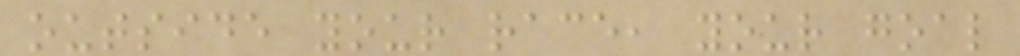outside your race, your goal
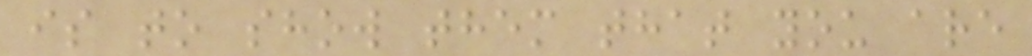is to show them that you are
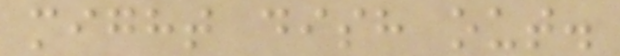might dish out.
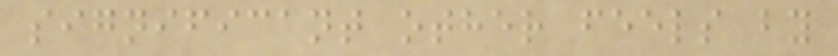significant other feels by
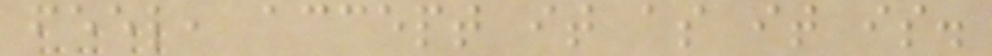feel, accept it as it is.
